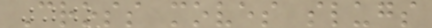Cross moves slugs
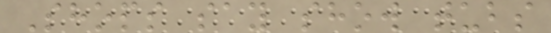Shops say show tubs
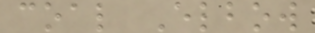coal Elbow
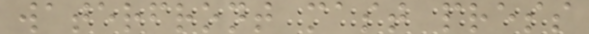waterfront mast press
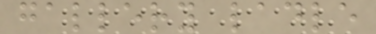gallery ladle
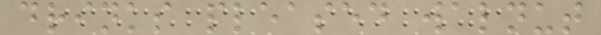drinks pleased walnut
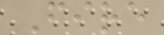Fire
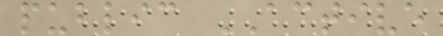public ACTIVE
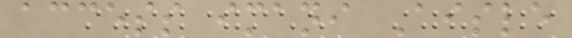access imani Aisle
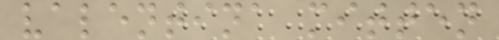valentina mitten
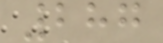287
